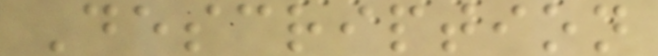Description
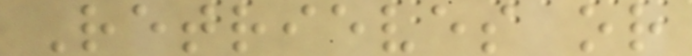Retrieves or
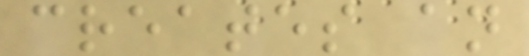creates an
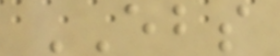EBS
